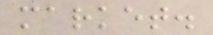market.
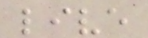live
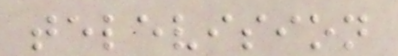television
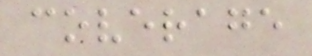coverage
